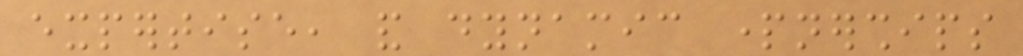expertise, and dynamic partnerships
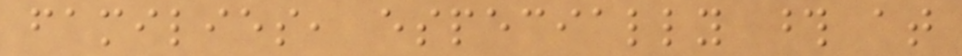families, especially those at
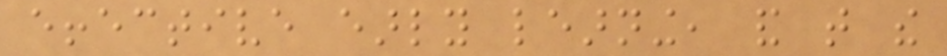effective early learning, and that the
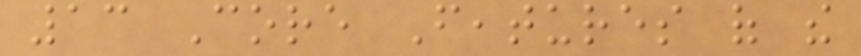13 Core Features of the
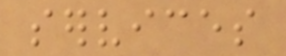services
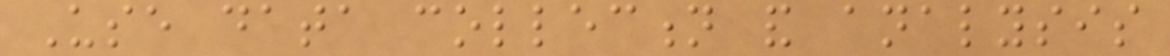Use data collection and analysis
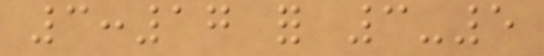3:17 for 3-5
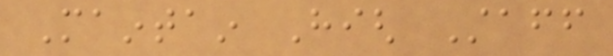Maintain High Staff
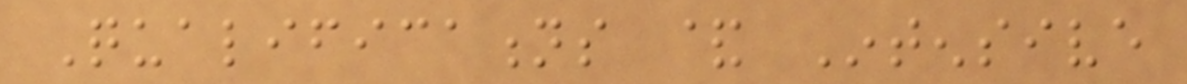Qualifications & Intensive
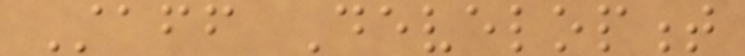Staff Development
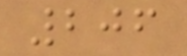206
